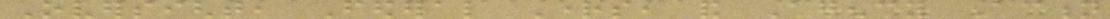Oversight, Federal Rights, and Agency Action
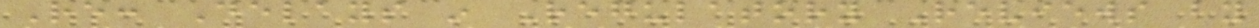Re: Delays in Regulatory Reviews by
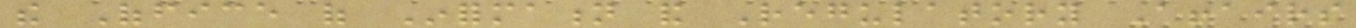the Office of Information and Regulatory Affairs
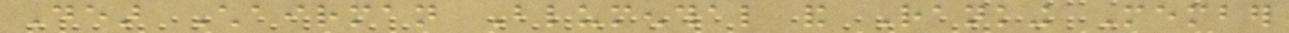Dear Chairman Blumenthal and Ranking Member
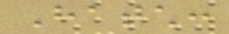Hatch:
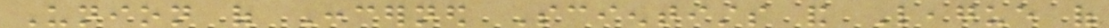Union of Concerned Scientists and League of
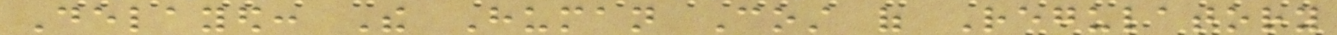Delayed: The Human Cost of Regulatory
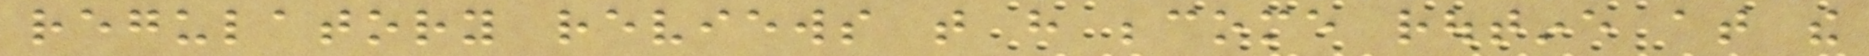regulatory reviews that have become routine at the
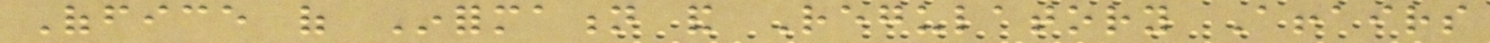Office of Information and Regulatory Affairs
